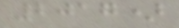2017)
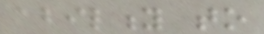ability to
